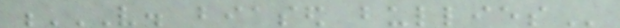V. BIASED BULLIES
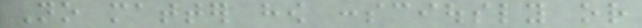No matter how consciously or
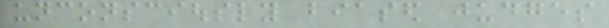unconsciously biased judges
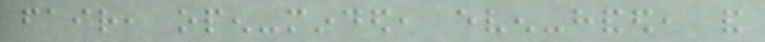fair, open-minded, even-handed, and
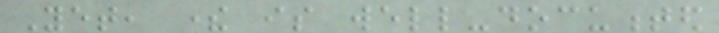Yet, there is well-documented
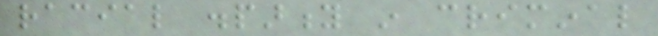racial disparity in criminal
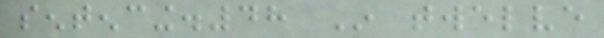sentencing.48 In twelve
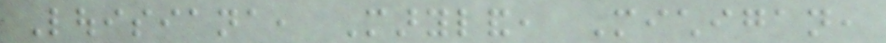Louisiana, Maryland, Michigan,
